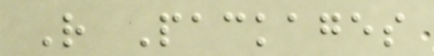R Packages
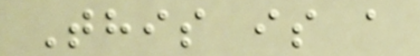This is a
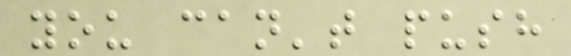you can't push
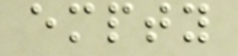empty
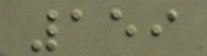159
